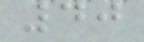40
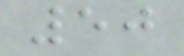50
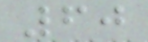60
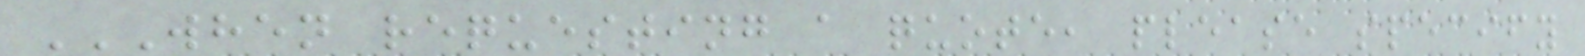WHEN REQUESTING A QUOTE, PLEASE SPECIFY
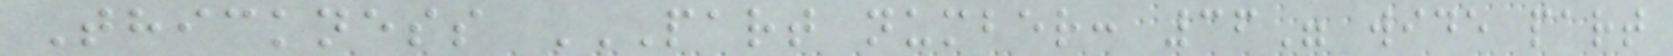Thickness PART NUMBER: 36" WIDE PART
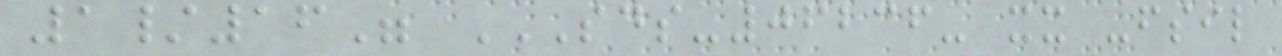1/16" SDS-06236- XX -FSIL
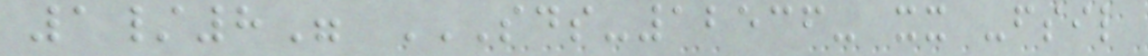1/8" SDS-12536- XX -FSIL
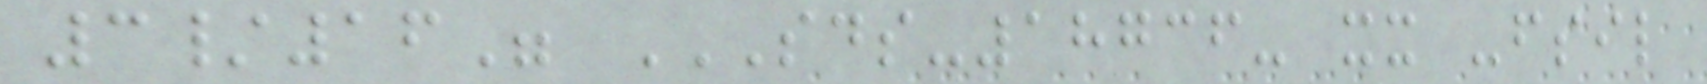3/16" SDS-18736- XX -FSIL
